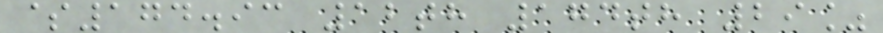$174.93 12th 174th 29%
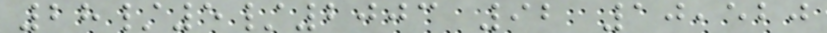28/5/2003 92 10,520
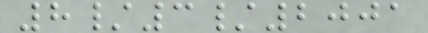8/3/2001
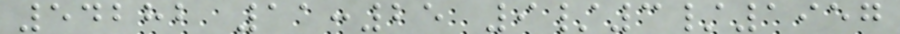54282 11:25 9/3/1957
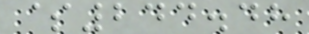$244.48
